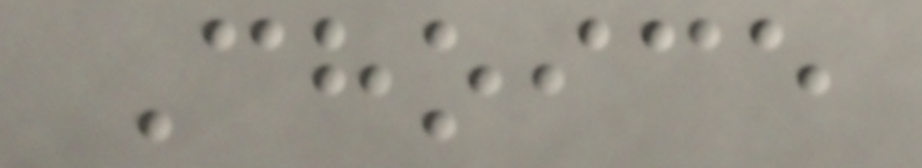Choice
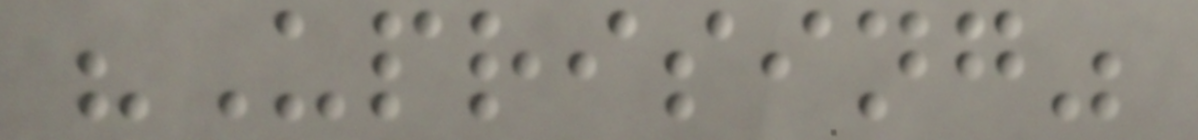"Uprising"
